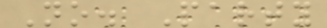No. Party
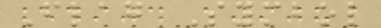Flag Symbol
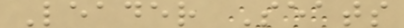Leader Seats
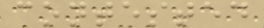contested
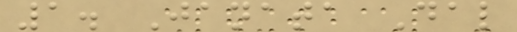1. Janata Dal
